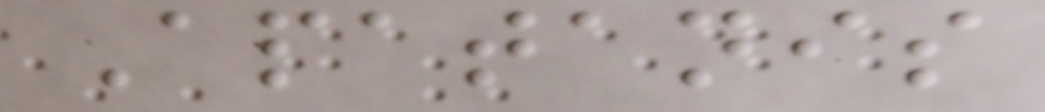Apatanis
